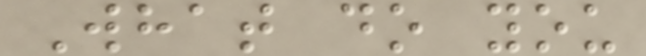What do you
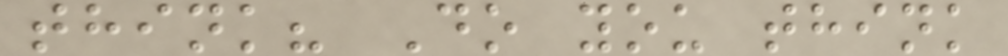think? Do you think
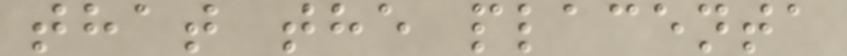that the placenta
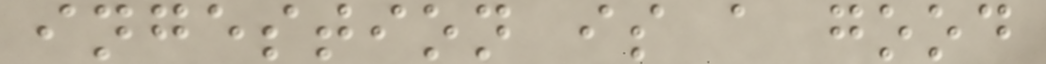ingestion is a good
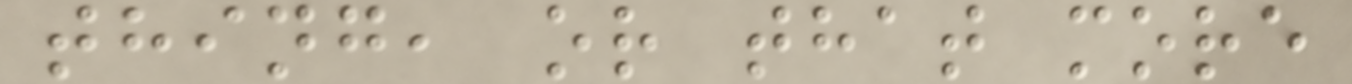thing, or that more
